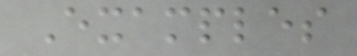Examples
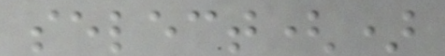select()
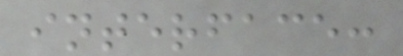interface:
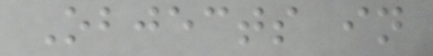Objects in
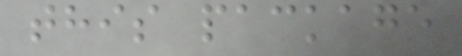this package
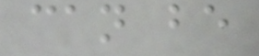can be
